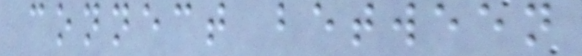connect between
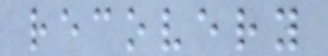recovery
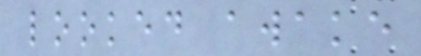looked awake
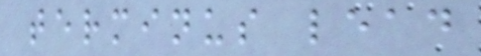terminus lead
